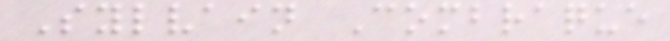Sylvain Combraque
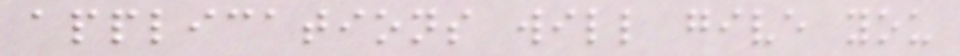applications will give you
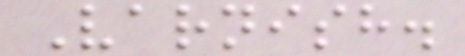Varnish.
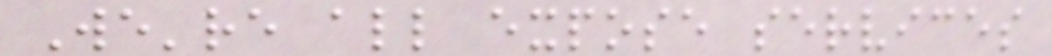We're all expose services
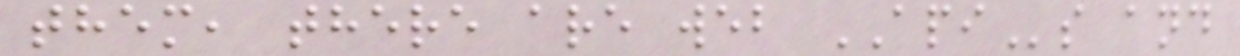them, there are web APIs and
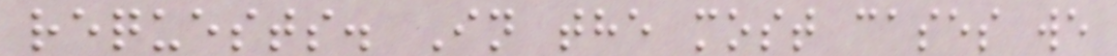requests. In the most cases we
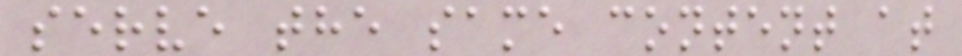serve the same content at
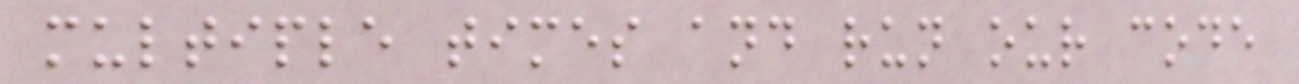multiple times and run our code
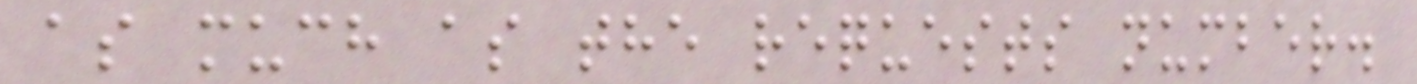as much as the requests number.
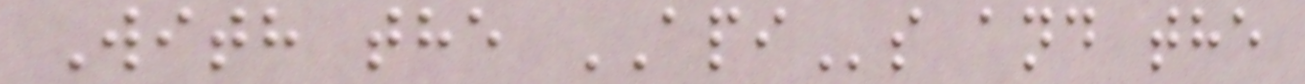With the APIs and the
